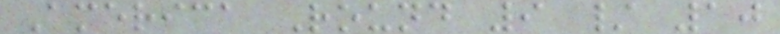America Round 9 / 10
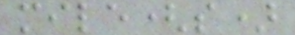mile(s)
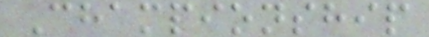Championship
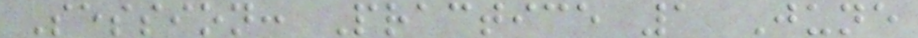Session: Practice 1 June
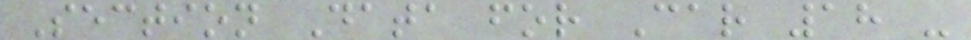Section Data for Car 18 -
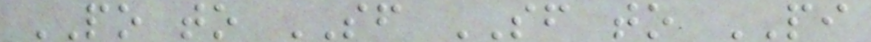PO to SF SF to PI
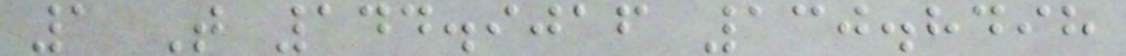1 T 144.9016 130.8498
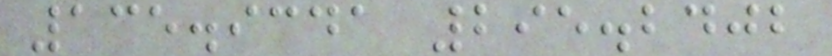135.9341 295.2402
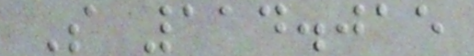S 114.015
